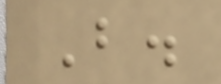B.
